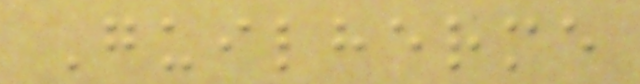Guilherme
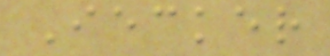Iecker
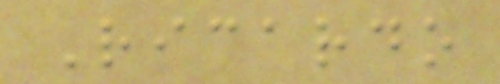Ricardo
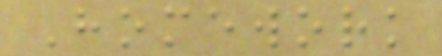Homework
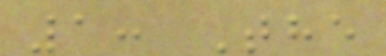1: The
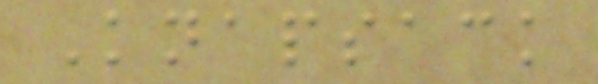Knapsack
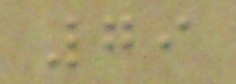79
